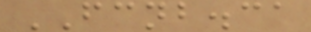FCNB.ca
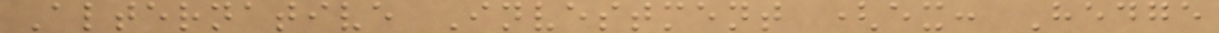Alternative Investment (ex: Hedge
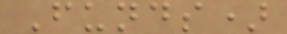Funds)
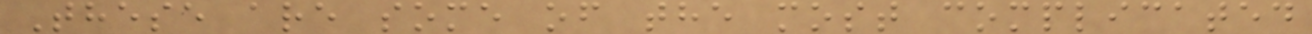These are some of the most complicated
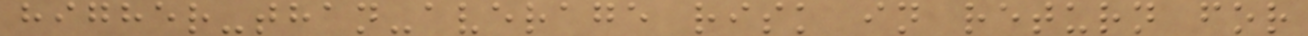higher-than-average risk in return for
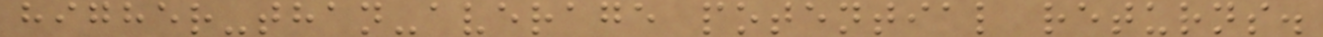higher-than-average potential returns.
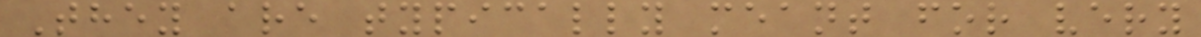They are typically meant for very
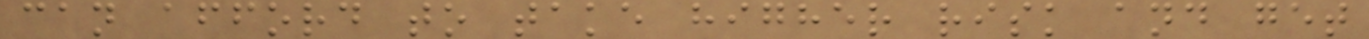can afford to take higher risk and get
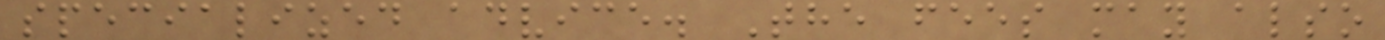specialized advice. The fees may also
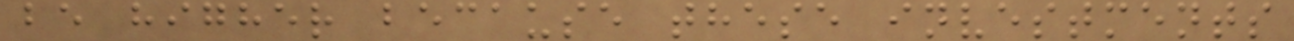be higher because these investments
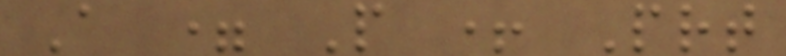A = P + Prt
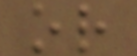or
